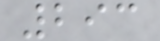293
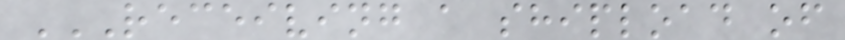RECEIVING A SHIPLOAD OF
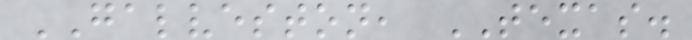GALVESTON, TEXAS.
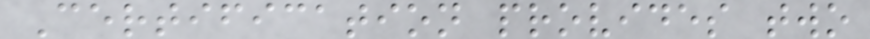Certification provides two
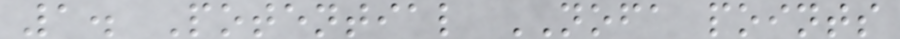1. Potential NOFA points
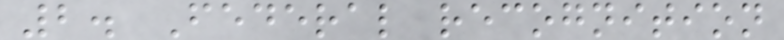2. Federal recognition
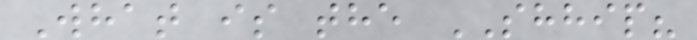What is the SHHIP?
